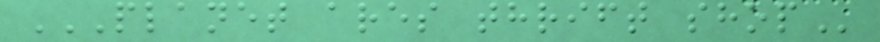PLANET ARES THRIFT SHOP
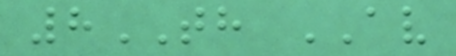8TH AV
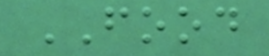FOOD
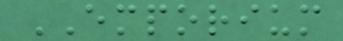EMPORIUM
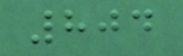804
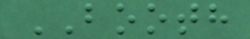BOOTH
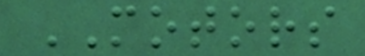MOTORS
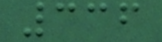336
